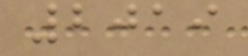2019
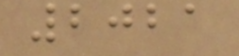2021
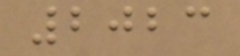2023
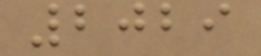2029
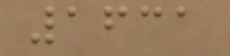1631
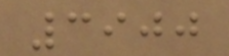3900
